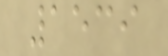1539
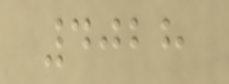4028
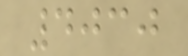4030
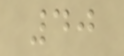40
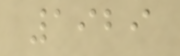1929
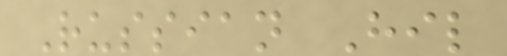Russian Hil
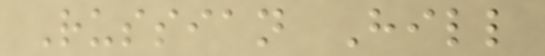Russian Hill
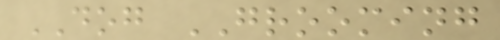DOG GROOMING
